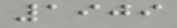1909
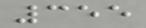355
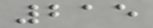215
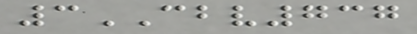3CBV737
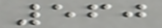560
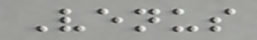Venus
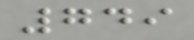749
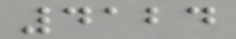4124
